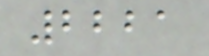2221
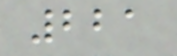221
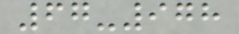67-978
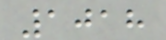1018
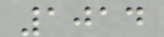1014
